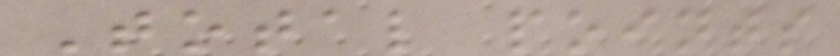Total points
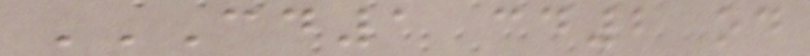CD1 CD2 OD
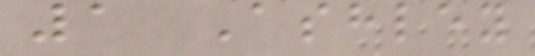1 Ashley
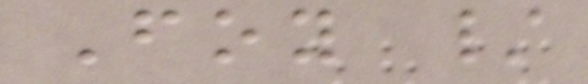Foy /
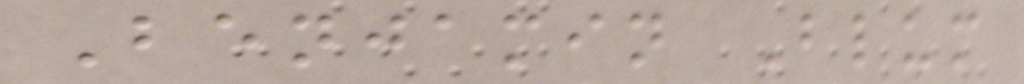Benjamin Blum
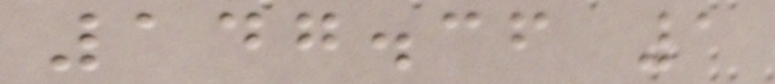147.36 1
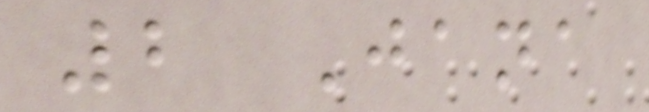2 Jana
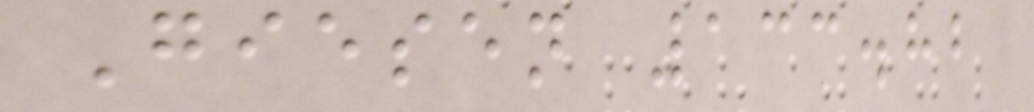Giesen 133.82
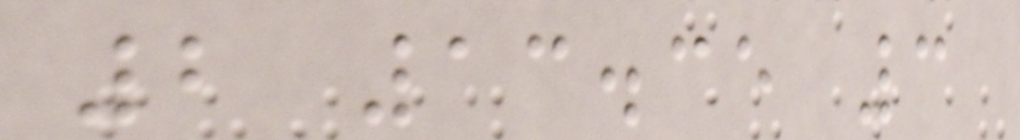2 13.35 3
